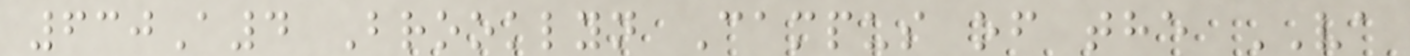630A4 Brooklyn Campus of the VA
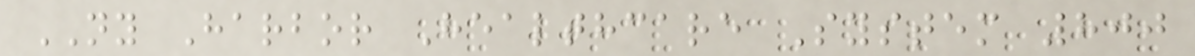NY Harbor Healthcare System 800
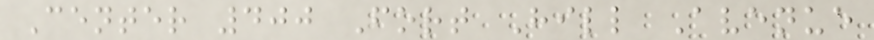Center 400 Fort Hill Avenue
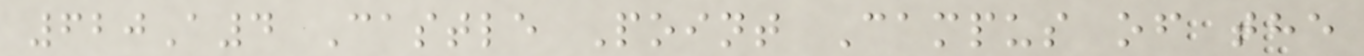620A4 Castle Point Campus of the
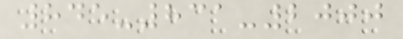845-831-2000
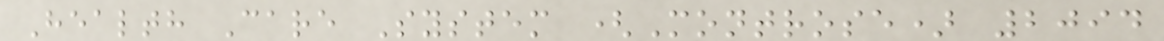Health Care System (Montrose) 2094
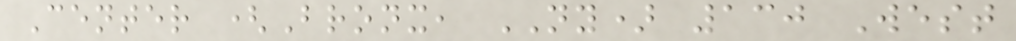Center (Bronx, NY) 130 West
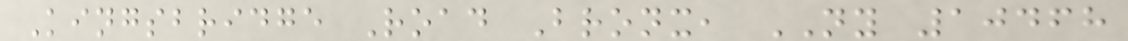Kingsbridge Road Bronx, NY 10468
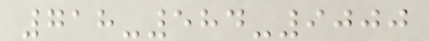718-584-9000
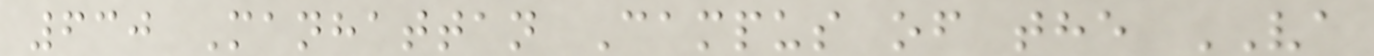630 Manhattan Campus of the VA
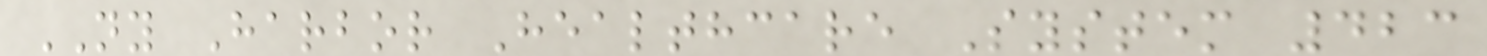NY Harbor Healthcare System 423
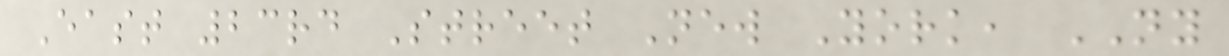East 23rd Street New York, NY
